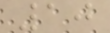10
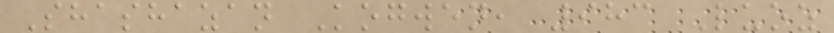Shashazan Kogwen, 983 Luoz
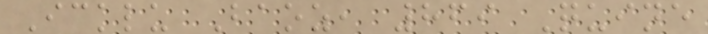Icklu Baoz, 869 Quine
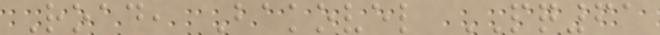Road, Bakovel PQ61
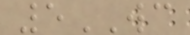5WC
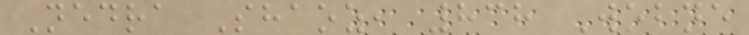Nedra Shaoz, 838 Wobne
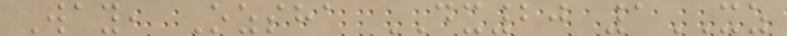Way, Ozsha DX20 1XZ
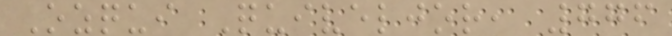Ozqui Quiveljor, 776
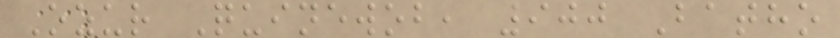Ozur Quinewob, 900 Batho
